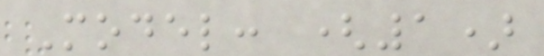Model: (1)
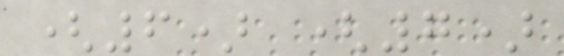(6) (7)
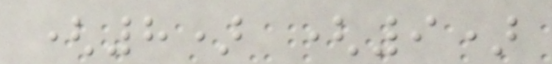(8) (9)
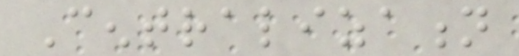Centralization
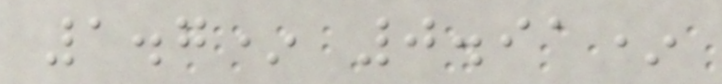1.7* 0.91*
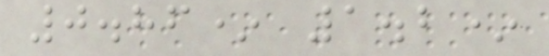0.86* 1.2*
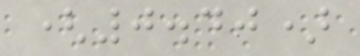(0.40)
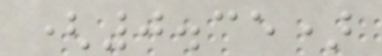(0.35)
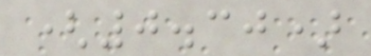(0.30)
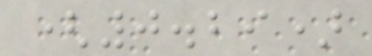(0.29)
